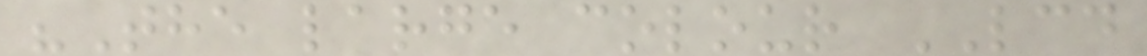"The large colour LCD
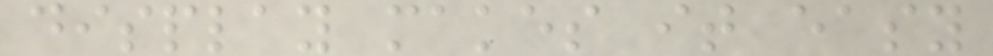display makes it easy
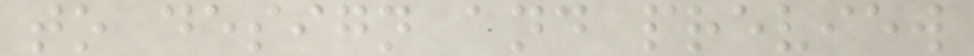to design and preview
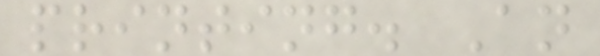printing. An
